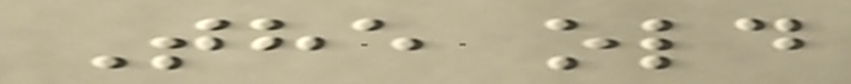The old
